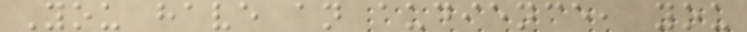You have an audience, you
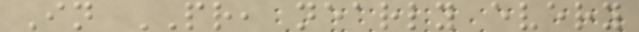In PR, nearly every
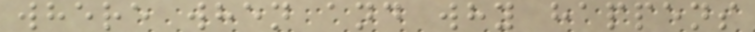where when and why happens
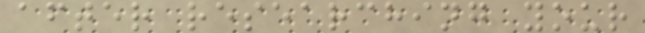after researching your
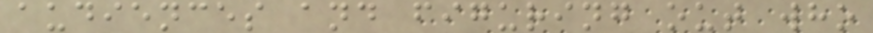audiences and figuring out who
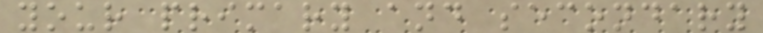your primary and secondary
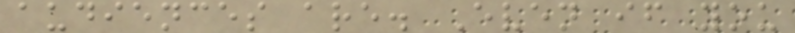audiences are. Even if you
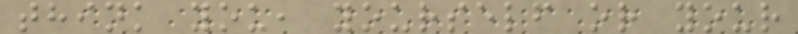think you, yourself or your
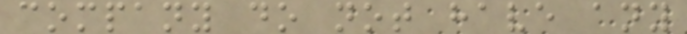company do not have any
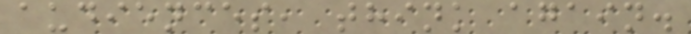audiences, think again.
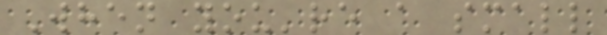When you're a small
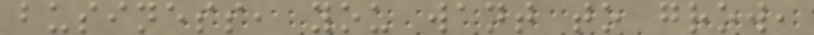business, you want to grow,
